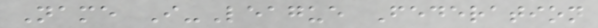Name I-League Federation
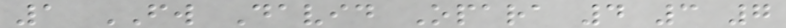1 FW David Opara 4 3 7
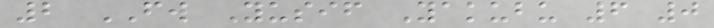2 FW Yusif Yakubu 6 0
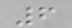6
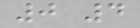0 4
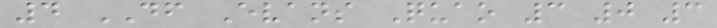4 DF Evans Quao 3 0 3
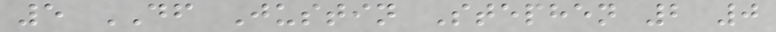5 DF Justin Stephen 2 0
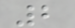2
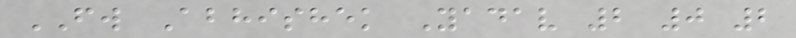FW Abhishek Yadav 2 0 2
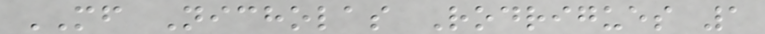MF Nicholas Rodrigues 1
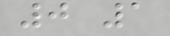0 1
